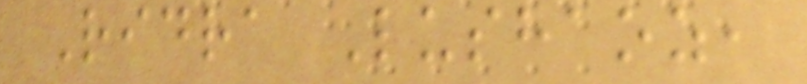Ridra Lushaoz,
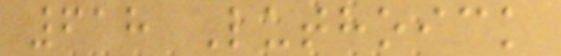618 Luthoick
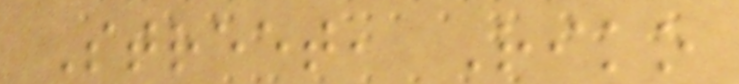Street, Riko
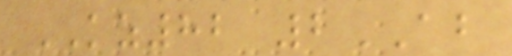KZ82 2AB
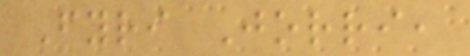Fyri Jorri,
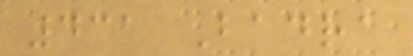431 Badra
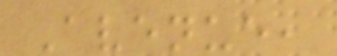Avenue,
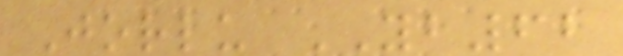Jorlu YB62
